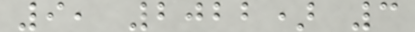9, 2022) 3
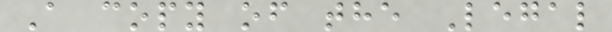A copy of the Legal
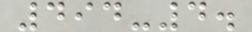494-4.
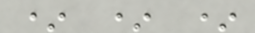* * *
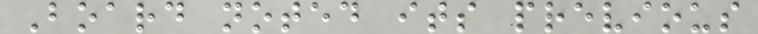Board noted its previous
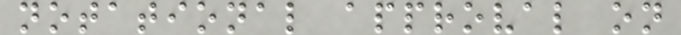notational approval on
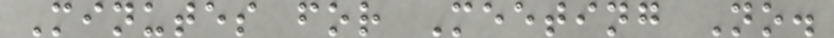Minutes for Meeting No.
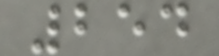254
